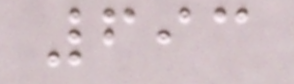693
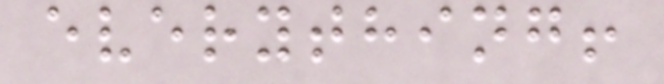everything!
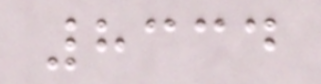8334
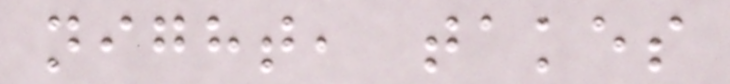night, takes
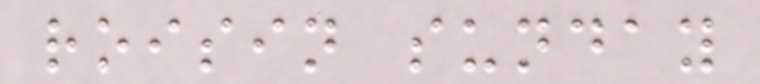roisin sunday
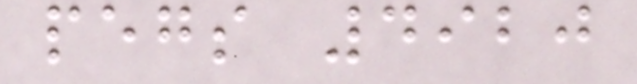pegs 4920
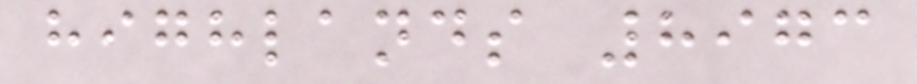highlands 8973
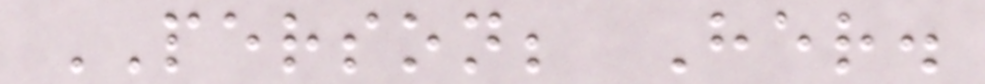PERSON; Her.
